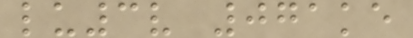lu3v 071ke
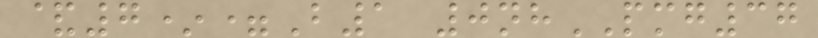&7*=B1 0nhPMG37
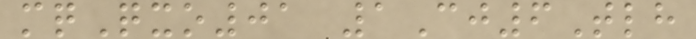mqQxo01 1Cj6Tlh
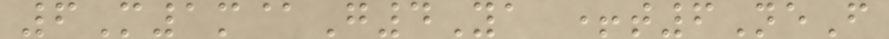6M1m@G4Ya +t6NeF
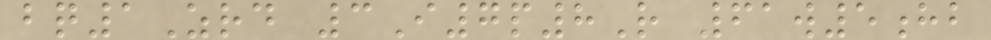bq1Zrd 3I7p8R 61w5hb
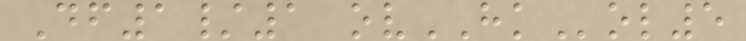Df1/1 ovHKol5
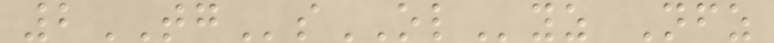2TGsOLyz Nfz
